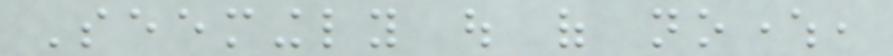Seemingly out of nowhere,
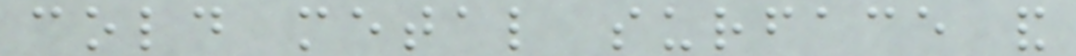cold metal surface and
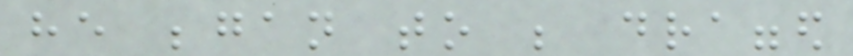he began to be dragged
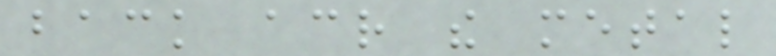back across the metal
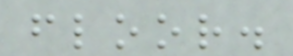floor.
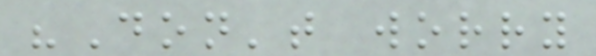"Don't worry
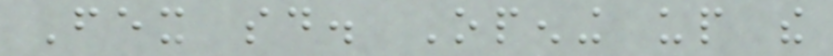Fex said. Opening up the
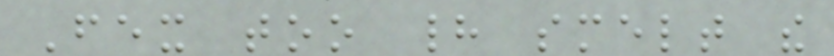Fex too had smelt the
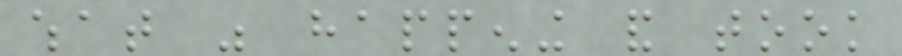what was happening and took
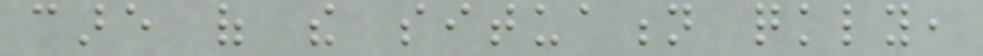care of the situation quickly,
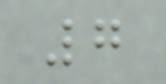7
